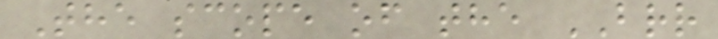The scope of the BRR
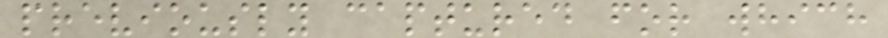previously captured for which
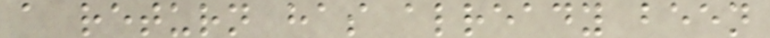a return has already been
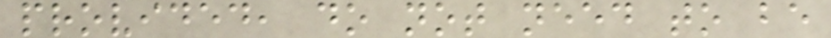provided, do not need to be
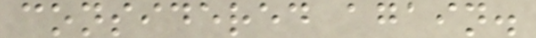considered again.
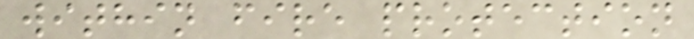within fire protection
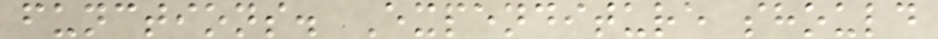functions. Expenditure should
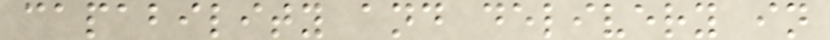capability and delivery in
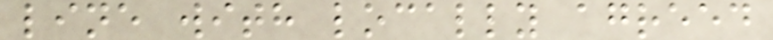line with locally agreed
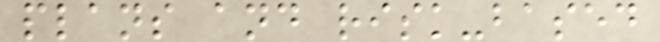plans and risk-based
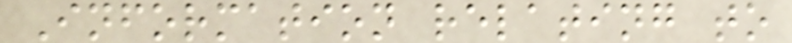Information relating to
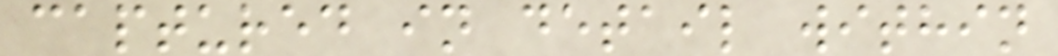captured in detail within
